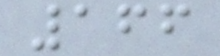166
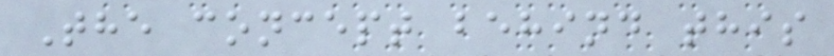The concept behind this
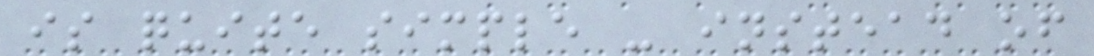is quite simple - instead of
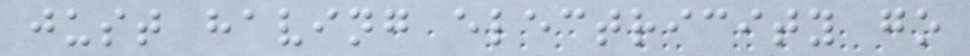just having electricity go
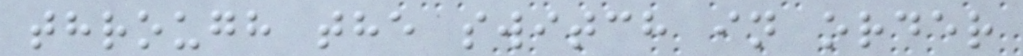through the switch in order
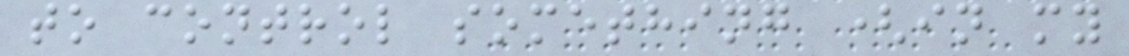to control something (in my
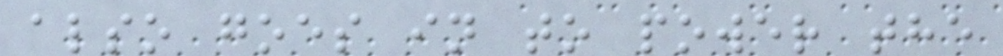also goes in to power the
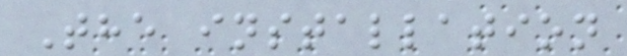The installation
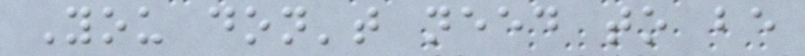You don't need to be
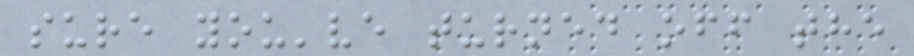sure you've turned off the
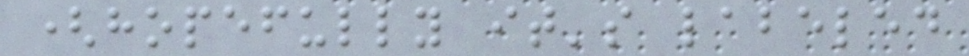(hopefully it's labeled
